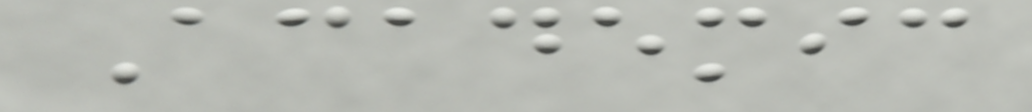Academic
